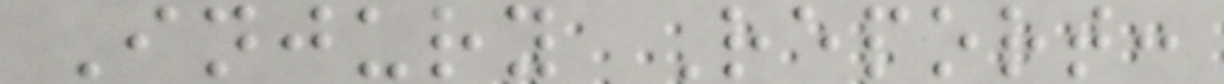Injury Report:
